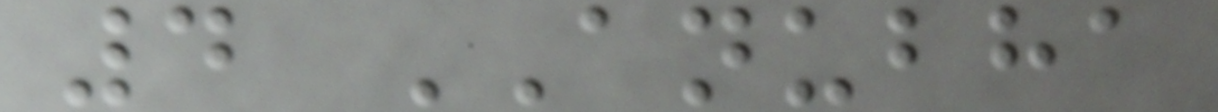4 ANUBHA
